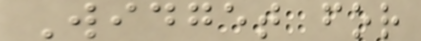Widget for
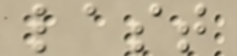last
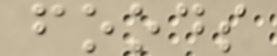foods
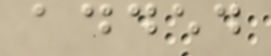added
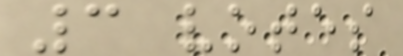3 votes
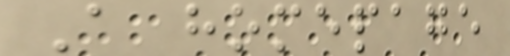A homepage
